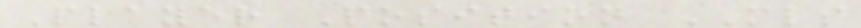Player Position MLS
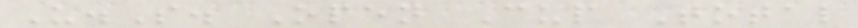U.S. Open Cup Total
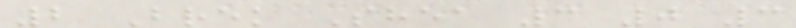2 Brek Shea 3 0 3
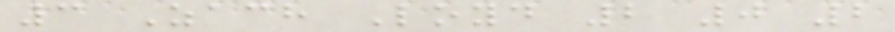3 Zach Loyd 2 0 2
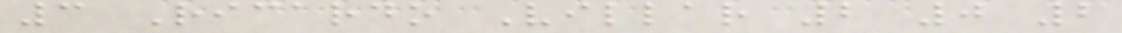3 Ricardo Villar 2 0 2
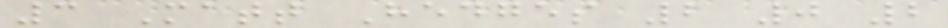3 Matt Hedges 2 0 2
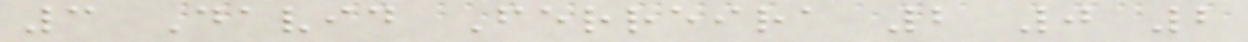3 David Ferreira 2 0 2
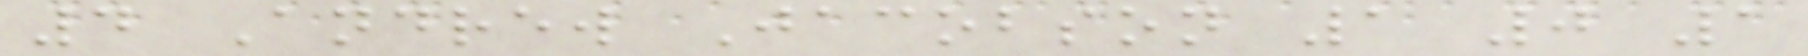4 Andrew Jacobson 1 0 1
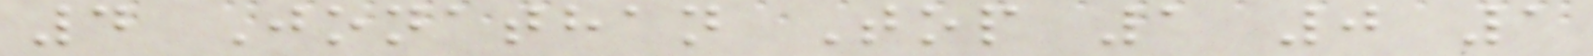4 Jonathan Top 1 0 1
